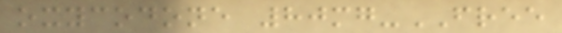oxycodone 80mg-FREE
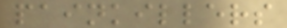painkillers
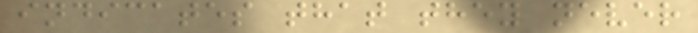indicates that they never
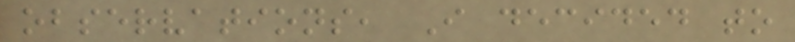observations, I decided to
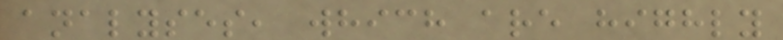analyses, which are highly
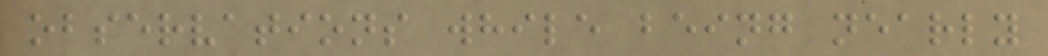observations while being nearly
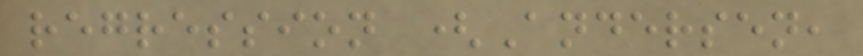regression (Andersen,
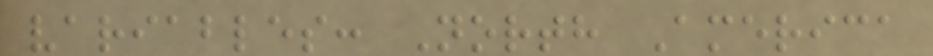variables: North America
